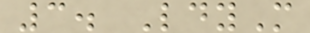3. LdyM
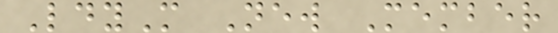LdyM New Member
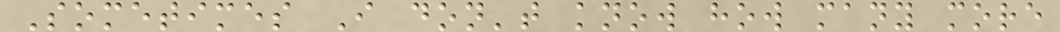Sometimes I don't know how many more
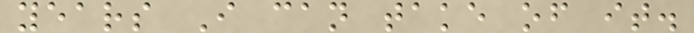years I can take of it.
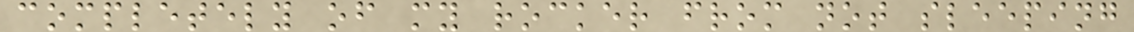completely of my rocker from not sleeping
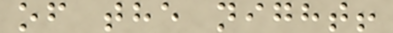of the night!
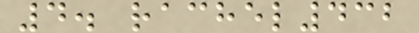4. rachel432
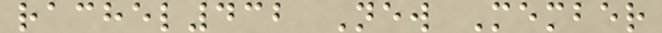rachel432 New Member
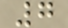7
